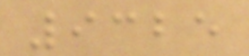9325
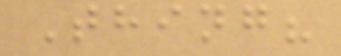Thing?
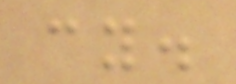cy.
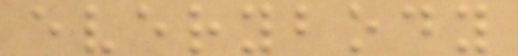everybody
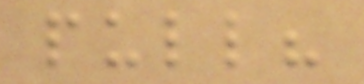pull?
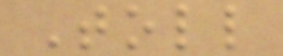Toll
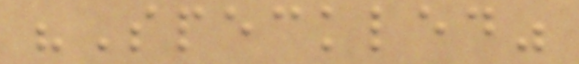"Speckled"
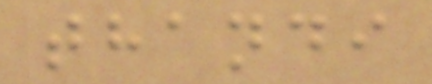thandi
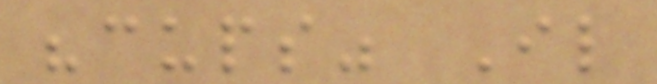"cups" Il
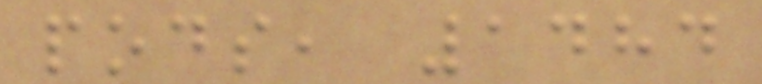pods, 1484
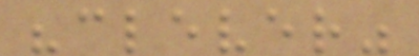"clever"
